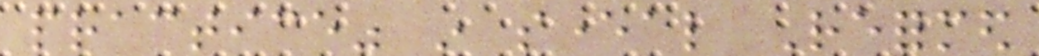practice" in several Reformed
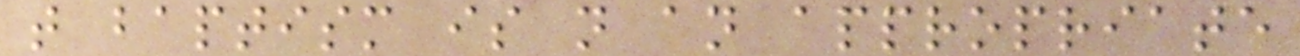that baptism is not an appropriate
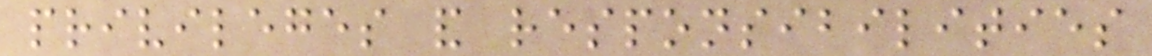privileges and responsibilities
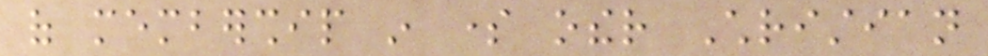of membership in some other Christian
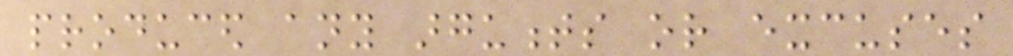produced any arguments or excuses
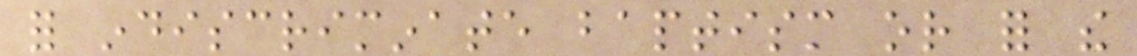for indiscriminate baptism or for the
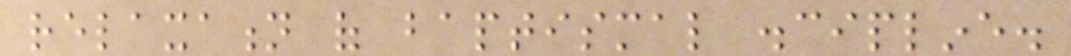relaxation of baptismal discipline.
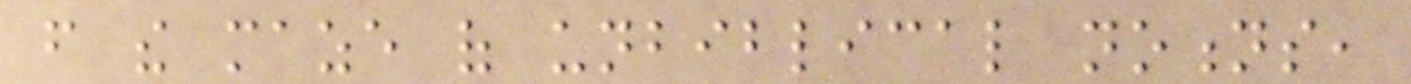from the maze of unbiblical notions,
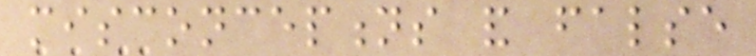misconceptions and false
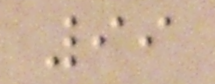99
